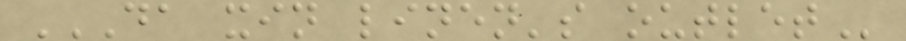DA XIN LINEN'S OUTLET
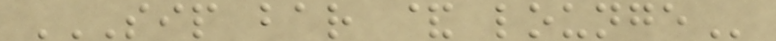SIP BAR & LOUNGE
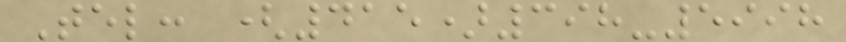Tel: (415)398-5998
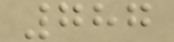787
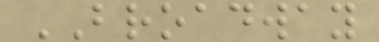BROADWAY
